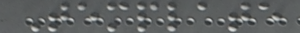Template
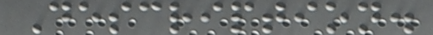Description.
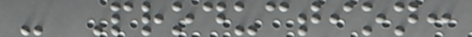- Production:
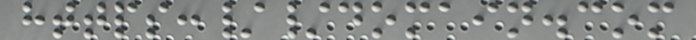https://domain.com
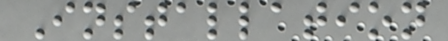Installation
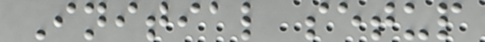Initial setup
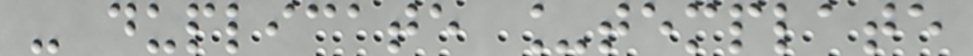- duplicate _template
